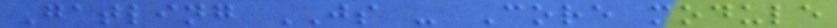Gatling JS - Core module
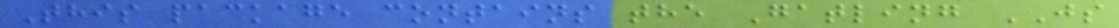This package contains the Gatling JS
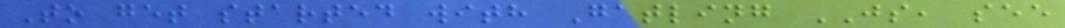To get started with Gatling JS, see
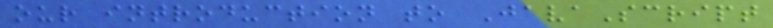our introduction to JavaScript
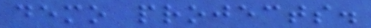demo projects.
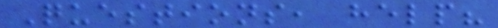Questions, help?
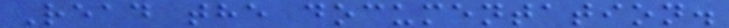Read the documentation.
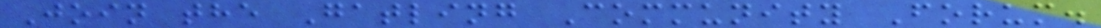Join the Gatling Community Forum.
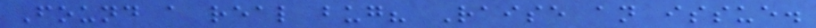Found a real bug? Raise an issue.
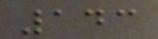143
